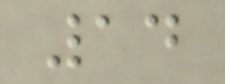14
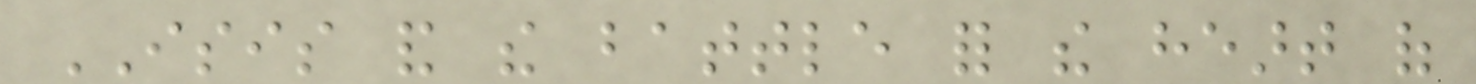ISIS and the battle for the heart of
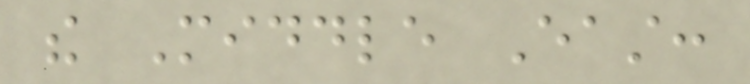the Middle East:
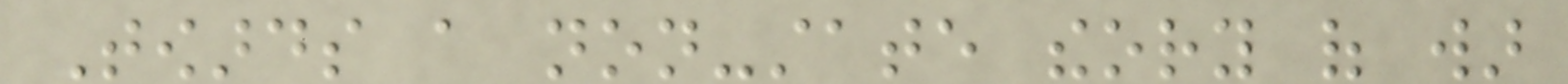Towards a non-state theory of war
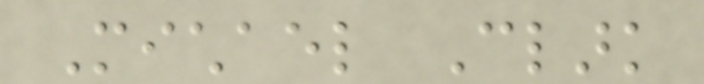Michael Clark
